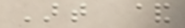Art &
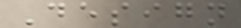Design
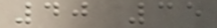40 35
